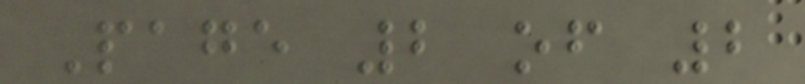Page 2 of 2
